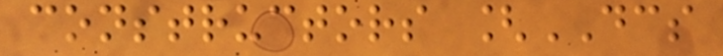constructors [DCS
